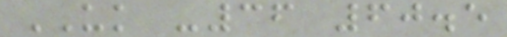UK -36 60.5
